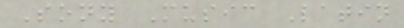Sony Music Latin
